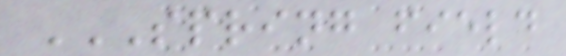SPRING FIELD
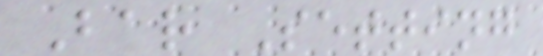Bar Setting
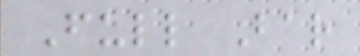Full Bar
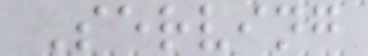Serving
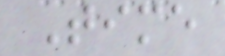Time
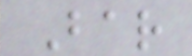Bar
